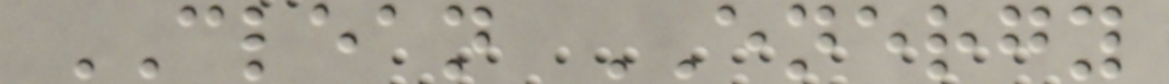CLEAN ENERGY
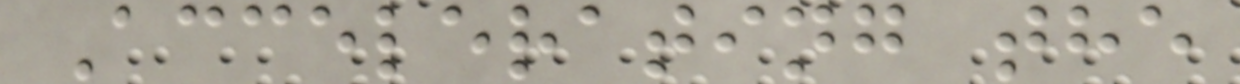Accelerating the
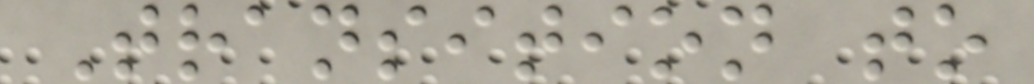Transition to
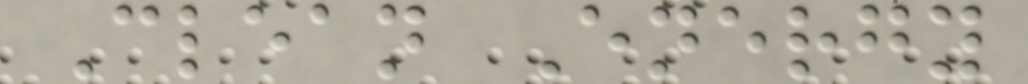Clean Energy
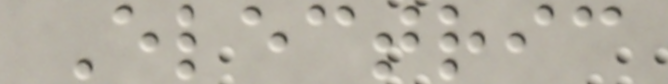Electric
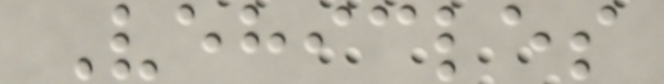Vehicles
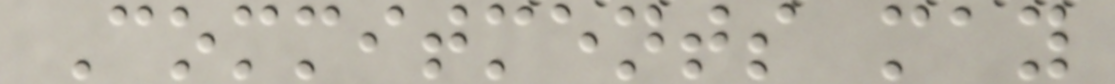Commitments may
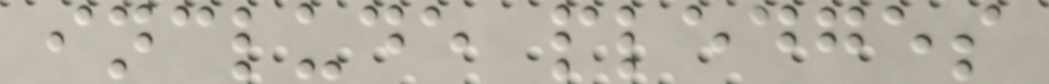include pledges
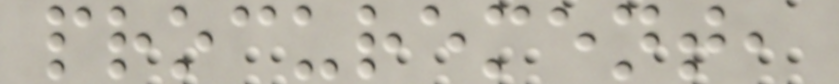procurement,
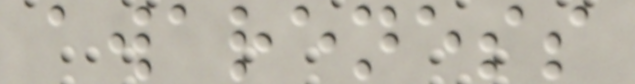awareness
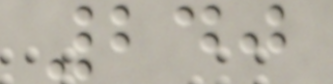240
